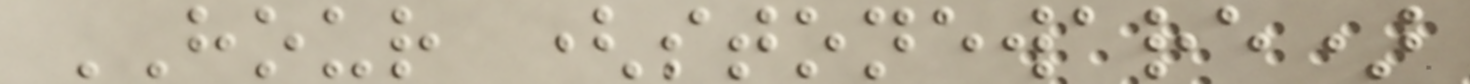HOUR (stoneware)
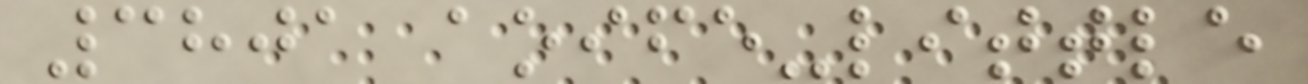3801 aoife-little
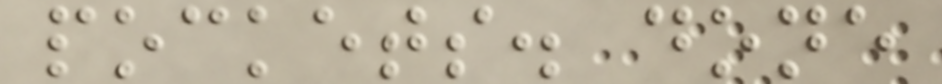pockets. done
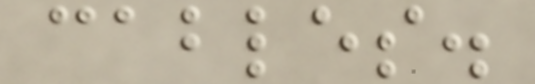cables.
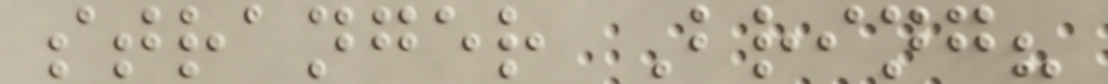stranger Bring?
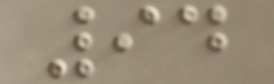94
